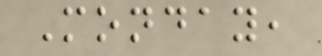Monday,
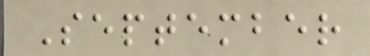September
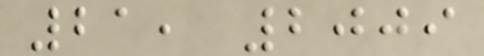21, 2009
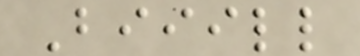Biiill
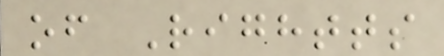of Rightts
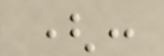(:
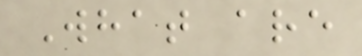What are
